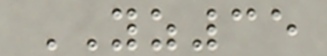YZ35
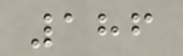186
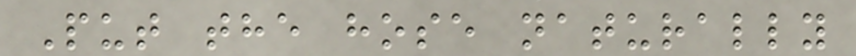Put the hose naturally
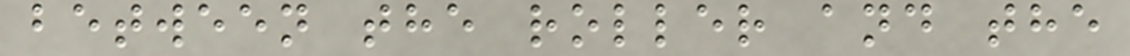between the roller and the
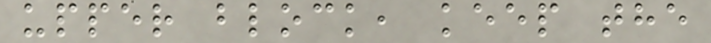upper block, keep the
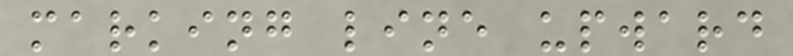marking line upward
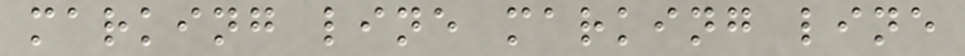marking line marking line
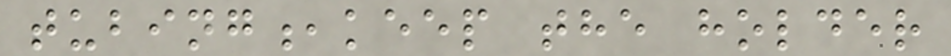tubing,keep the holder
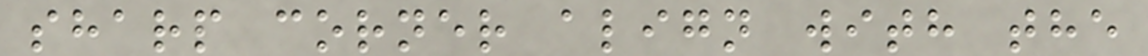sharp corner align with the
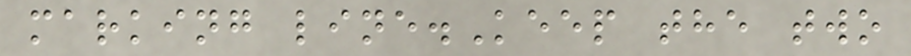marking line.Keep the two
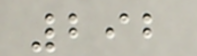292
